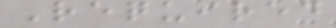Required
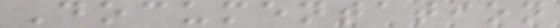Documentation
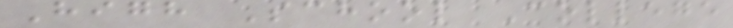High School College
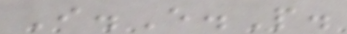I.E.P.
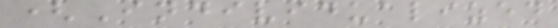(Individualized
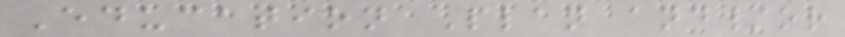Education Plan and/or
